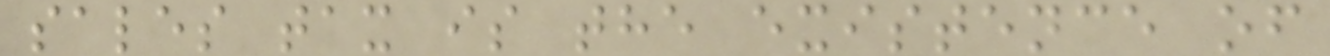sales tax is the existence of
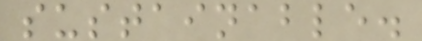sustainable.
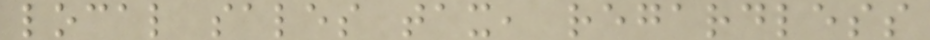local sales tax, regardless
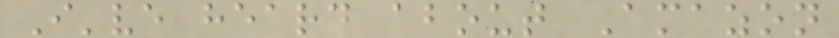I've heard about Amazon
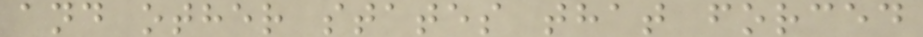and other states that forced
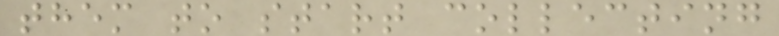them to start collecting
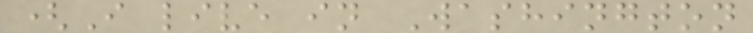(I live in Washington
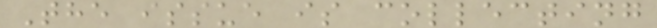The issue is collecting
